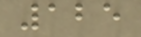125
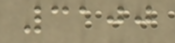3100
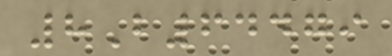8B64479
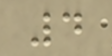4
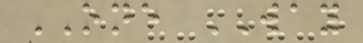ONE WAY
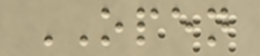OPEN
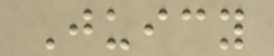Juicy
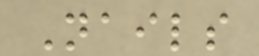Nails
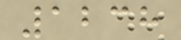1238
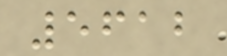5612
